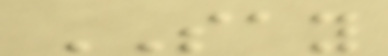SAY
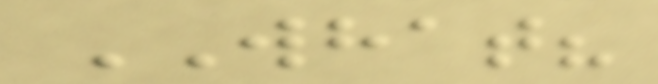WHAT?
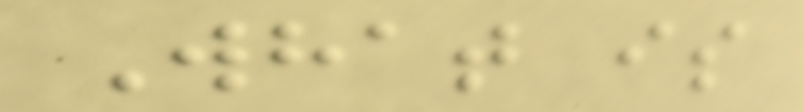What is
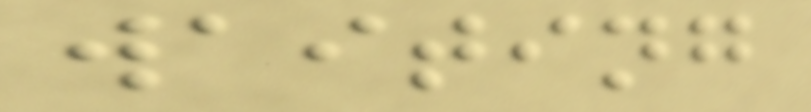waiting
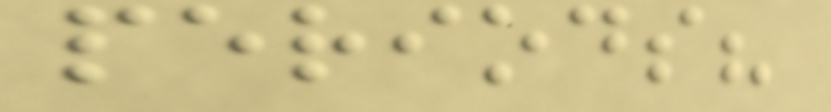periods?
